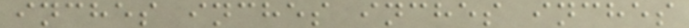inches inches inches inches
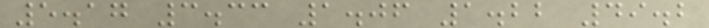5.17 3.33 1.06 1.22 49.2
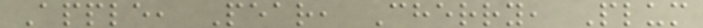Apple, Pear, Cherry, Plum
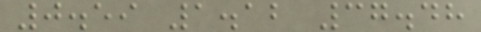0.59 1.12 37.48
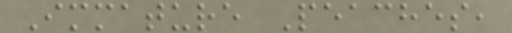Immature Peaches,
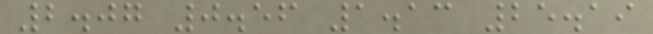2.07 0.56 1.13 25.19
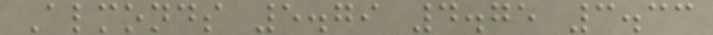Almonds 5.79 4.75 3.33
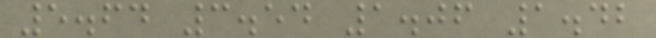5.64 3.54 1.06 1.42
